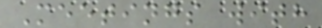Meetings with
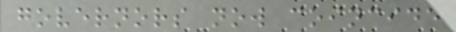governors now coincide
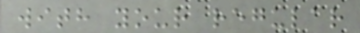with your regular
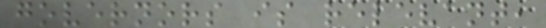governors is relevant,
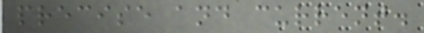precise and current.
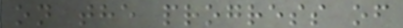on the progress of
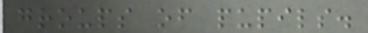groups of pupils.
